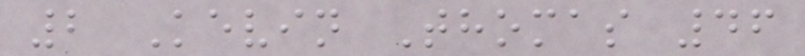2 Kevin Thomas 46
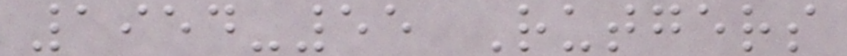1954-55 Rutgers
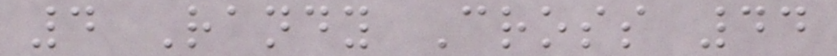4 Randy Cross 44
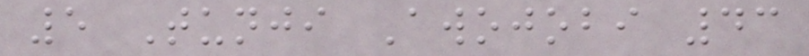5 Tunji Awojobi 43
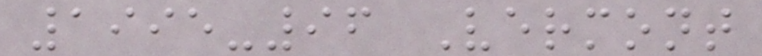1995-96 Vermont
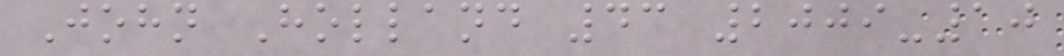John Holland 43 2009-10
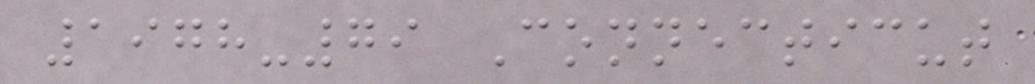1978-79 Connecticut
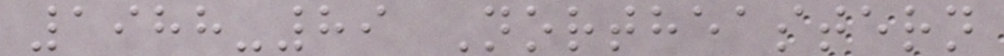1988-89 Northeastern
